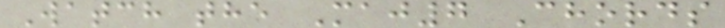Watch the Maj7 Chords
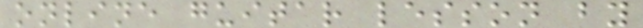online guitar lesson by
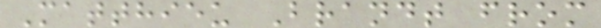Matthieu Brandt from
